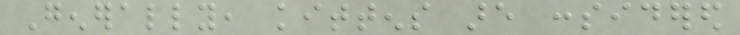Generally, kittens are considered
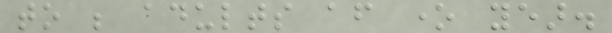to be adults after one year.
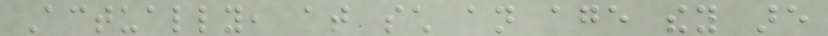Actually, at such an age they are
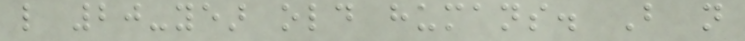like 20-year old humans. But not
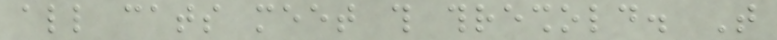all cats meet this threshold. That
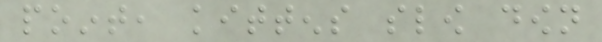point, kittens slow down
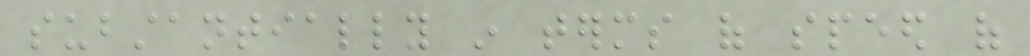substantially in terms of speed of
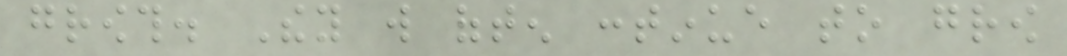growth. They will often continue to grow
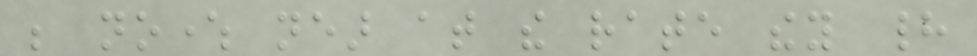be nowhere near at the rate they had
